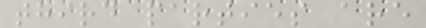third parties are
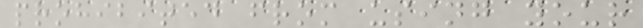prohibited from using your
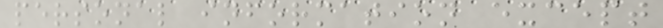personal information except
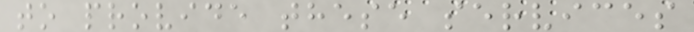to provide these services
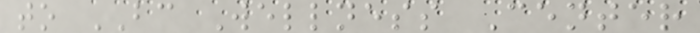to BC Wellness Center
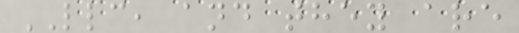LLC, and they are
